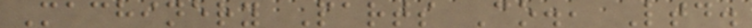Machinery Parts Co., Ltd.
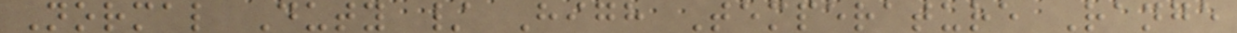Normal Duty / High Temperature Range
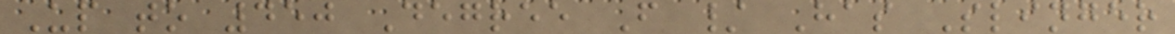Up to 450 Degree F / Has Slinger
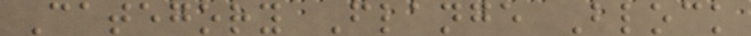Category Flange Block
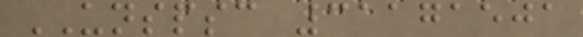UNSPSC 31171501
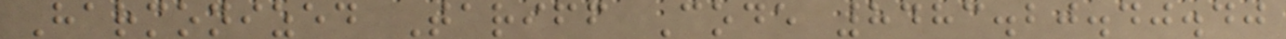Harmonized Tariff Code 8483.20.40.40
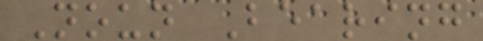Noun Bearing
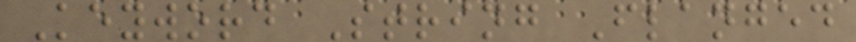Keyword String Flanged
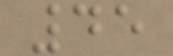45
